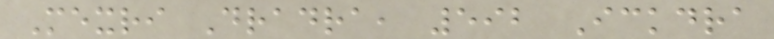Mexri Dradra, 592 Ickdra
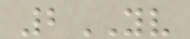2YV
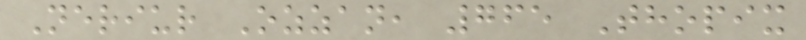Neriur Ozzan, 765 Thopix
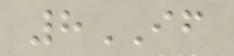8IF
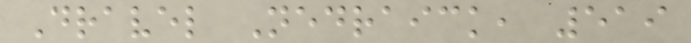Dravel Nedraick, 519
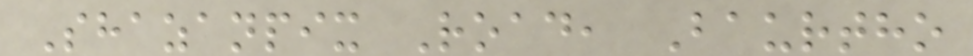Shazanpix Road, Baurtho
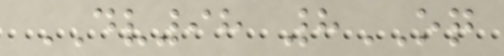DV98 8OQ
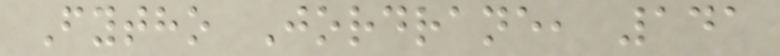Fytho Jordrane, 141
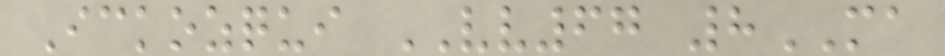Ickozqui VV67 8MA
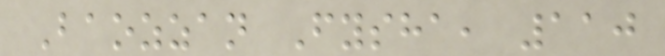Baozzan Fysha, 110
